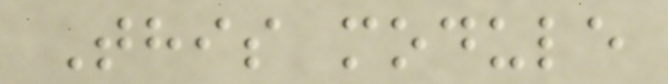This module
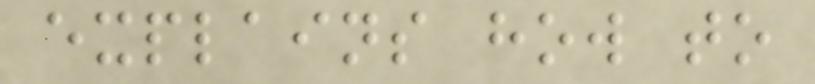explains how to
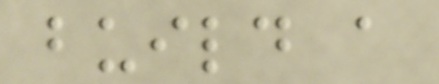build a
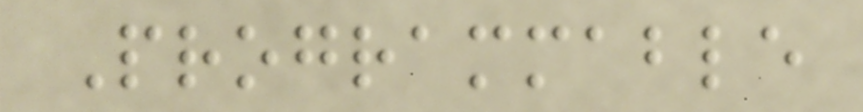Programmable
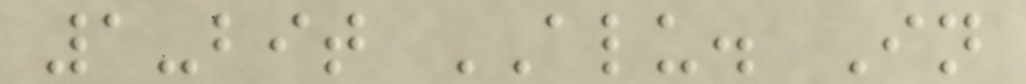1-bit ALU. In
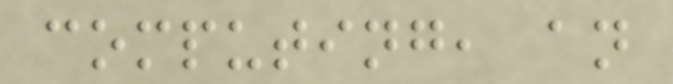computing, an
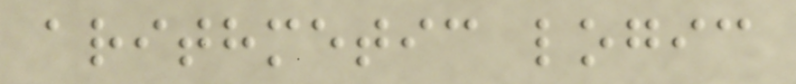arithmetic logic
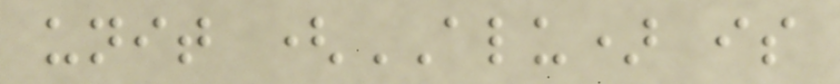unit (ALU) is
